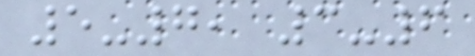5-7, 3-6
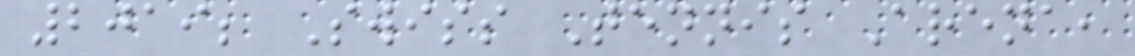2019; Swiss Tennis Arena,
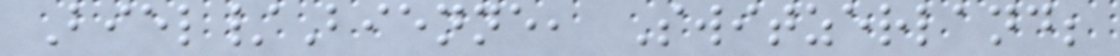Biel/Bienne, Switzerland;
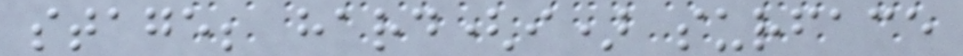stage; hard(i) surface
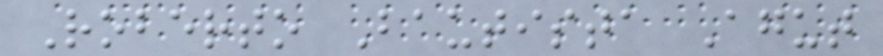Roberto Bautista Agut
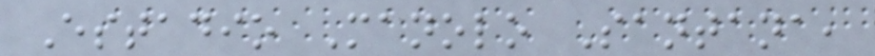Estadio Manolo Santana,
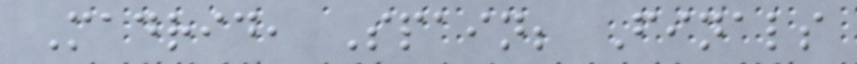Madrid, Spain; Finals
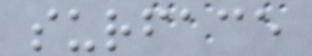surface
